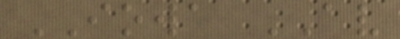IOWA AV
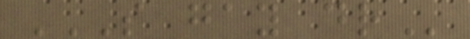S GAY DR
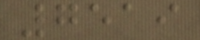7519
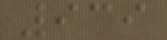939
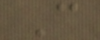C
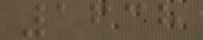1638
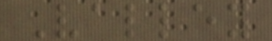Valley
